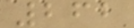262
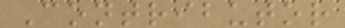Contributor
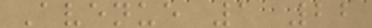Avenue 1 22
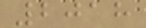2018
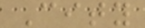City
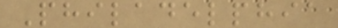Philadelphia
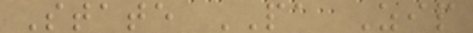State PA Zip
